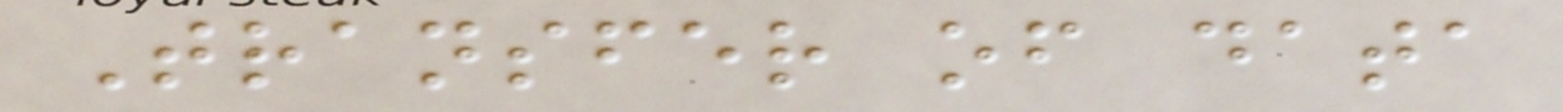Transfer of data
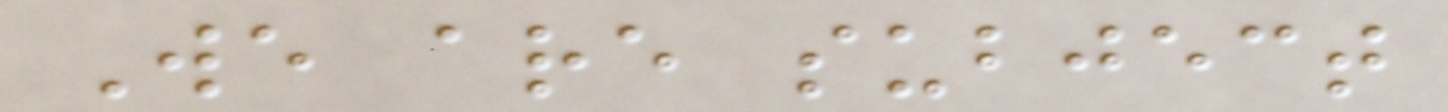We are subject
